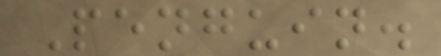Penguin.
